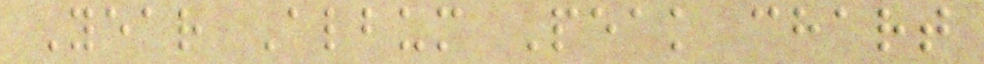Year Album Peak chart
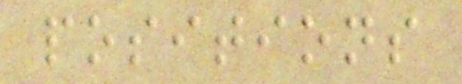positions
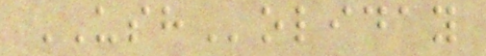USHoliday
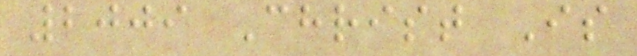2009 Christ Is
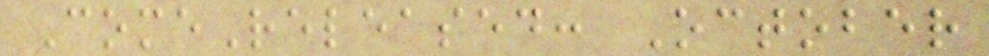ComeReleased: October
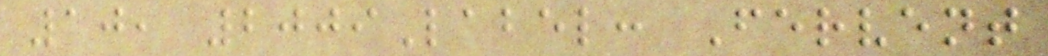10, 2009Label: Fervent
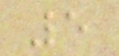5
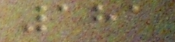181
